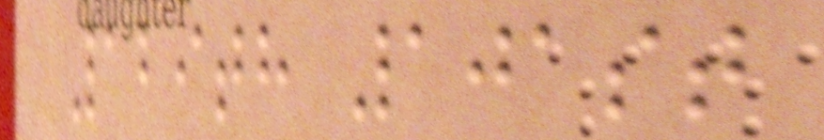129th 101st
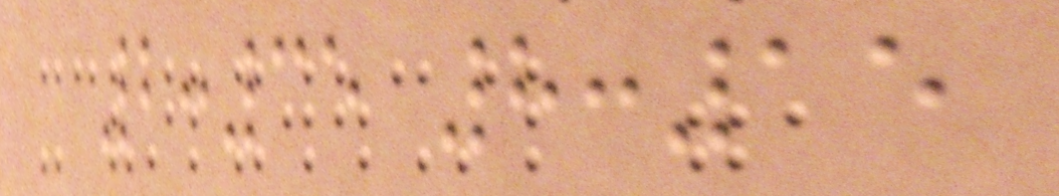2:35 8:15
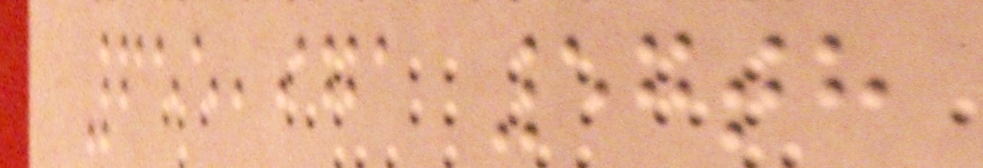655,971 57th
